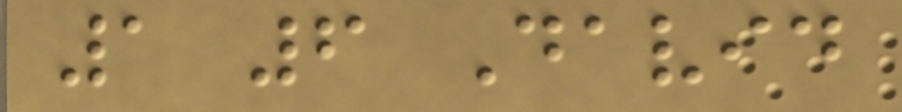1 6 David
